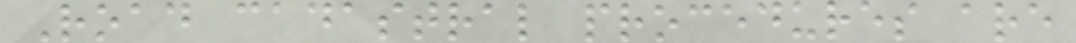Road cadastral procedures are
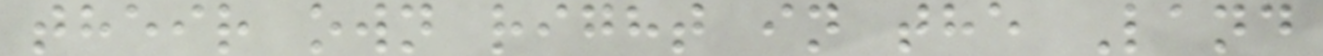their own right in the Land
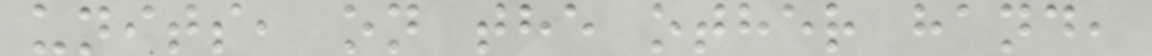units, on the other hand,
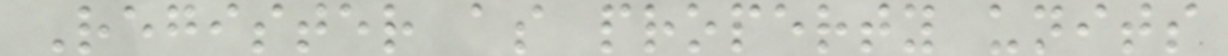Register as property units
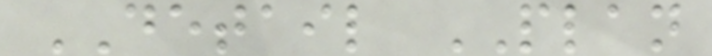DETAIL PLAN
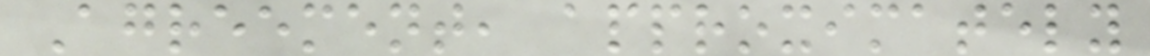Agreement, approximately
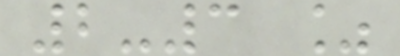2-3 %
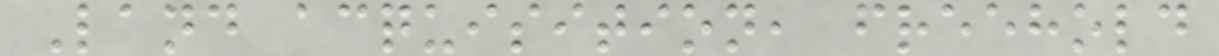Land acquisition, freehold
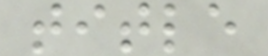title
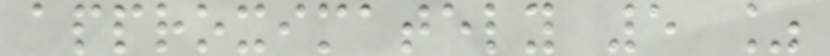approximately 5 %
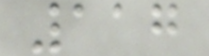117
